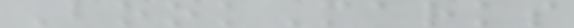BookMarks
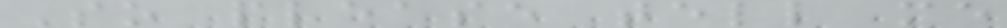So please tell me
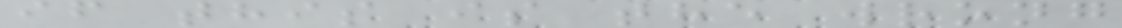if this is the wrong
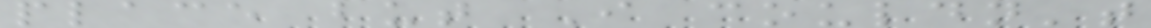place but I couldn't
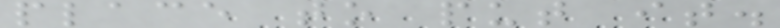place to put it.
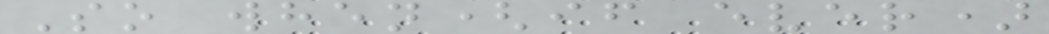So when(if ever)
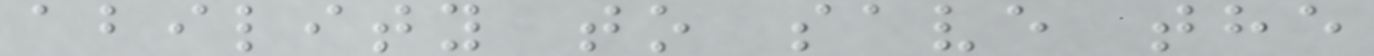ability to save the
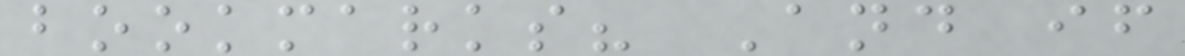bookmarks? And if
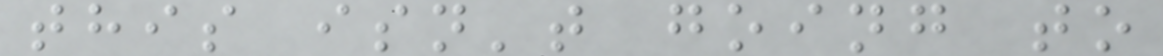this isn't going to
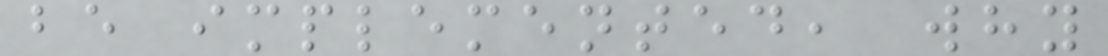be implemented, why
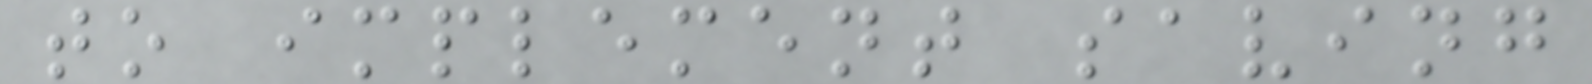to implement saving
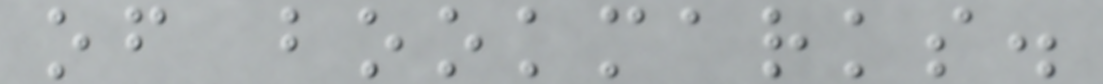of bookmarks.
